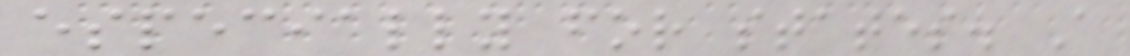especially for states. A
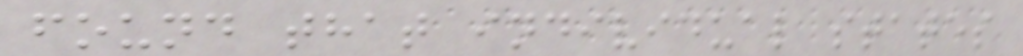found that individual states
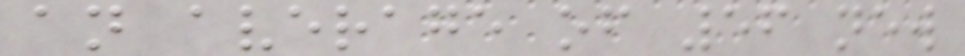an average of 56 new
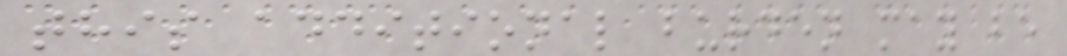this additional burden may be
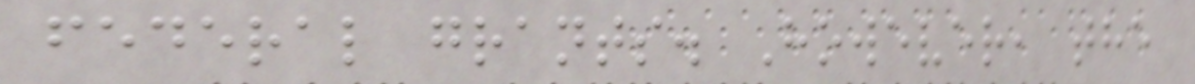federal grants. However, the
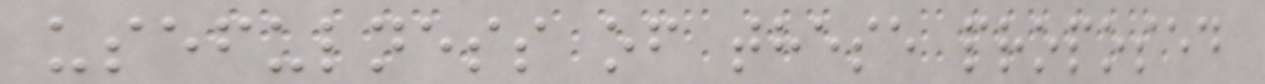usefulness of these proposed
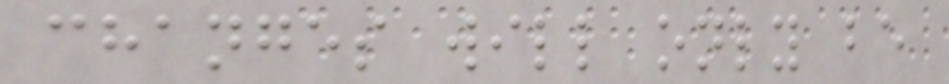changes will only be
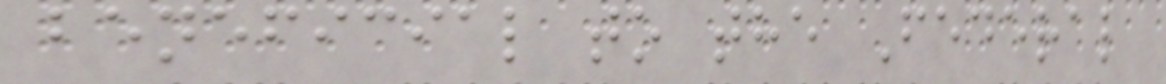beneficial to the Federal
